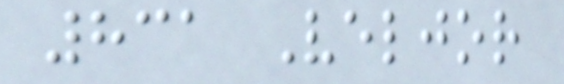831 Veljor
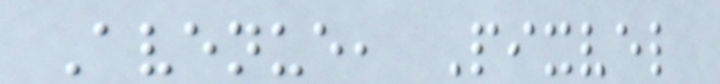Avenue, Pixvel
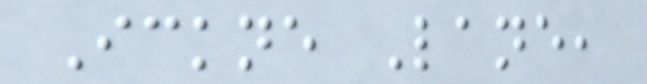Ickne Lane,
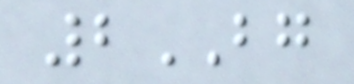2BG
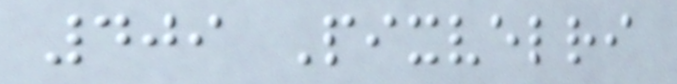409 Pixvelri
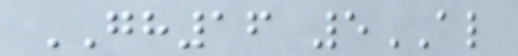GH16 5AL
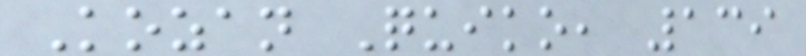Kozan Quiko, 139
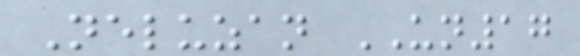Neluzan UN17
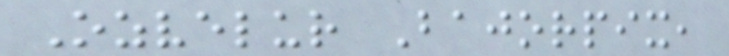Ozvelur Bajorpix,
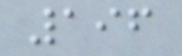196
